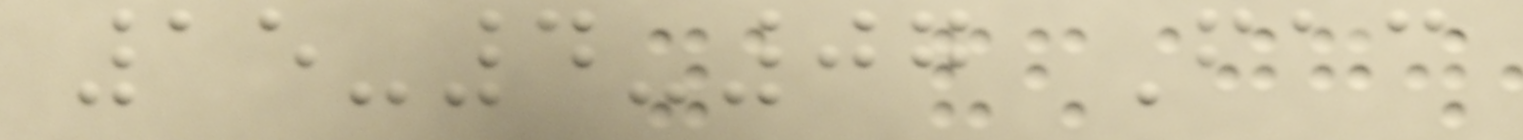15-4-07 Fac
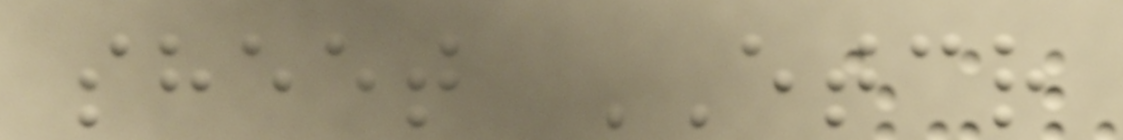sheet ETCR
